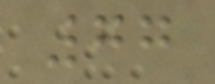77
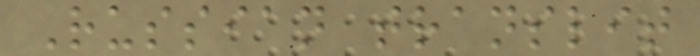Russian translit
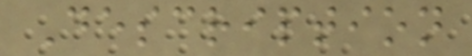Description
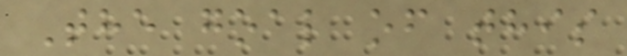The goal of this
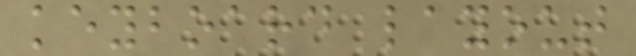keyboard layout
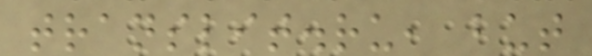translit.ru, but
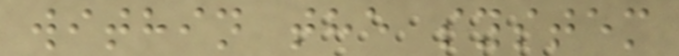within the system
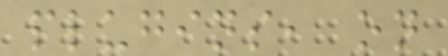plugins, on
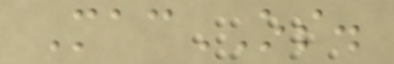MacOS.
